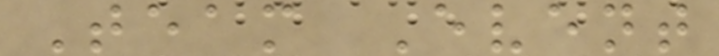Team Event
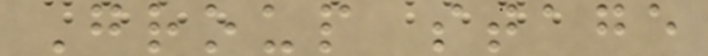Group stage
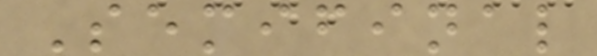Semifinal
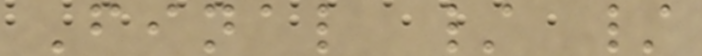Final / /
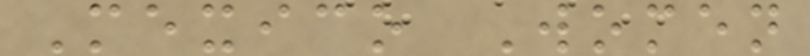Mexico Women
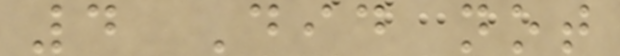4 Did not
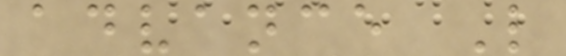advance L
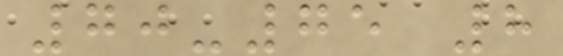70-75 8
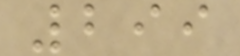299
